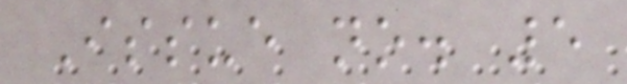Issue no. 5
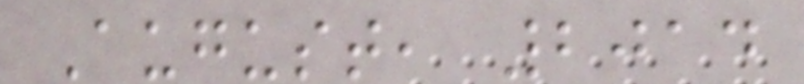August, 2014
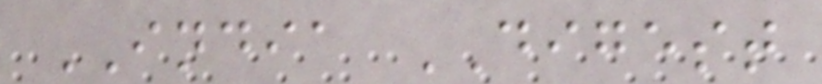INDIA DIGEST
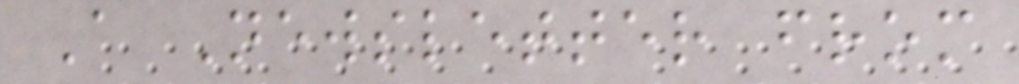A Newsletter from
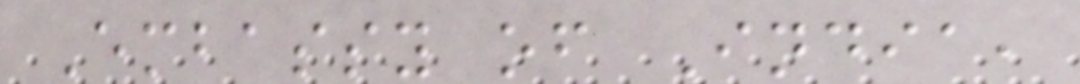Embassy of India,
